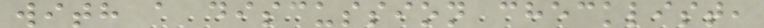with a discussion checklist,
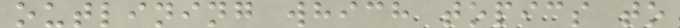outlining which topics to
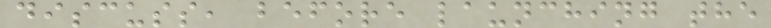discuss, before launching the
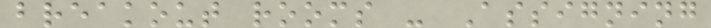breakout rooms - Assigning
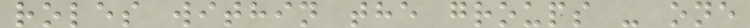roles within the groups - one
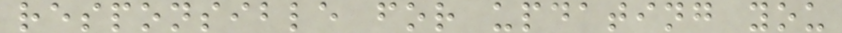responsible for updating you
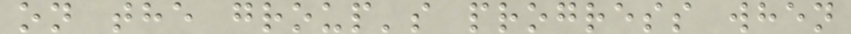on the group's progress when
